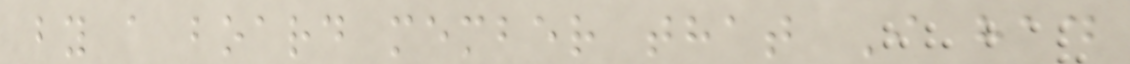by a board member that I had
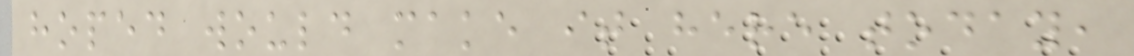hoped would make it here today,
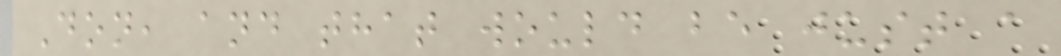Don, and that would be just a
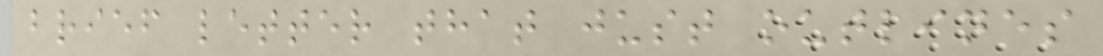brief letter that just outlines
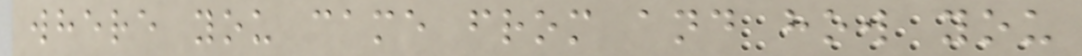where you came from and how you
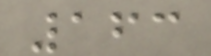163
